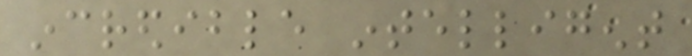incredible intelligent
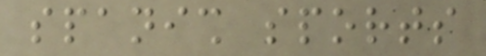spanish sports
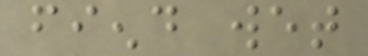fiend wet
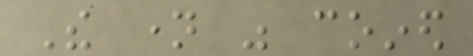The name was coined
